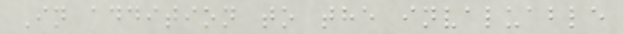In addition to the invaluable
